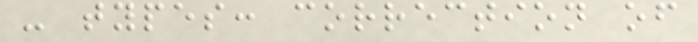- types: correction of
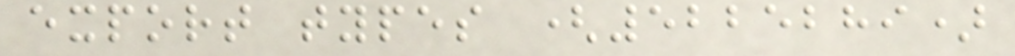export types (5225289)
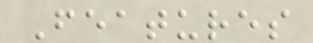Features
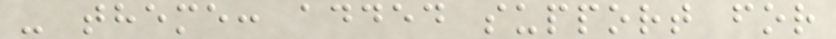- theme: added support for
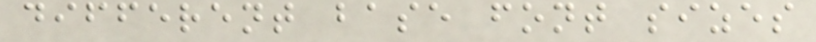different base font sizes
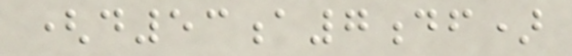(d53a7df)
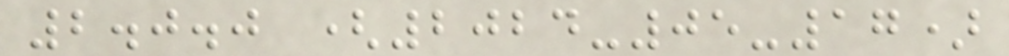2.0.0 (2024-05-17)
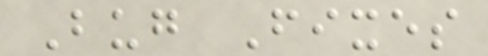Bug Fixes
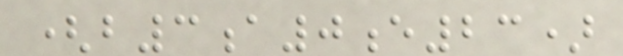(b3a0e23)
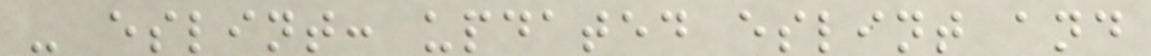- eslint: updated eslint and
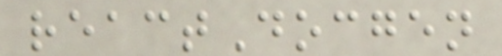reactDocgen
